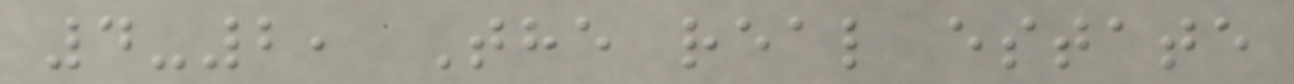4-2, The real estate
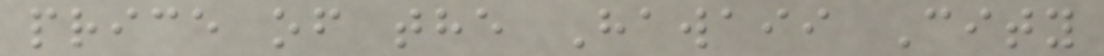price of the Hawaii City
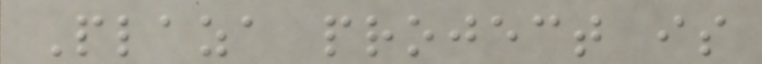Plaza project is
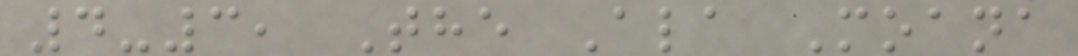4-3, The Ala Moana
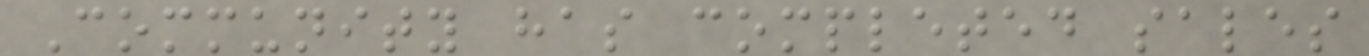Community has completed sales
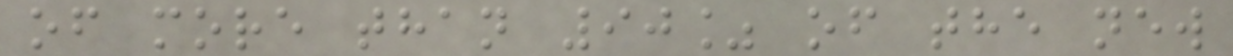of more than 90% of the new
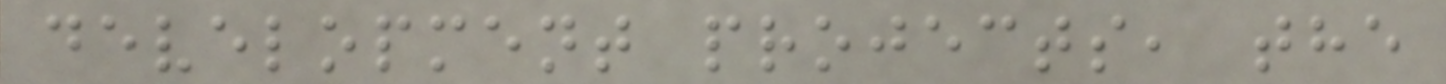development projects, the
